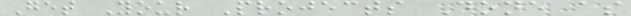Get Your Projects Done as
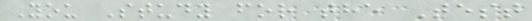You Study for the Test
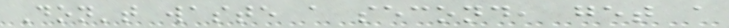Don't waste a second, get a
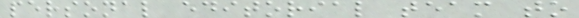personal editorial team to
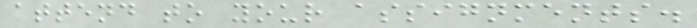attend to your assignments.
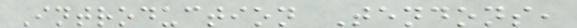Introduction Tendons,
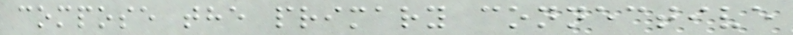compose the primary connective
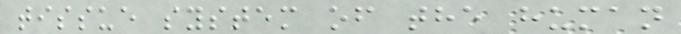tissue system of the human
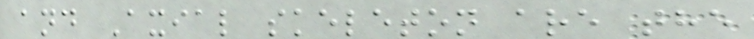and Axial skeleton are the
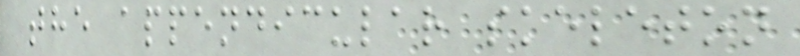the appendicular skeleton
